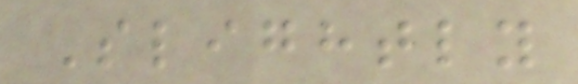Slightly
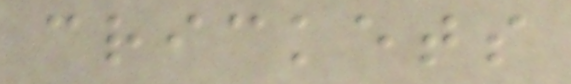crickets
